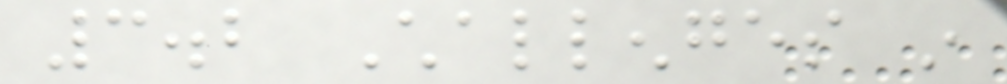3.2 Challenges in
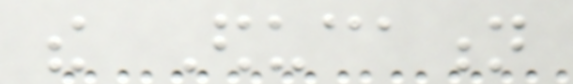the Education
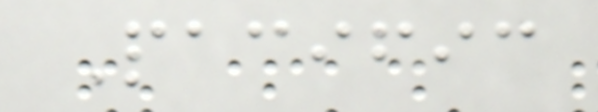Pacific
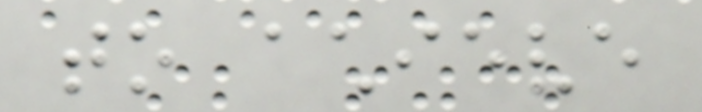to achieve
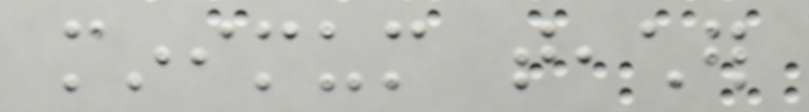minimum teacher
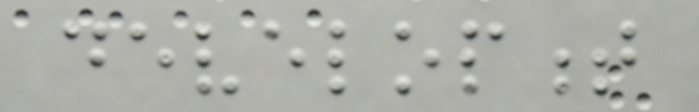development
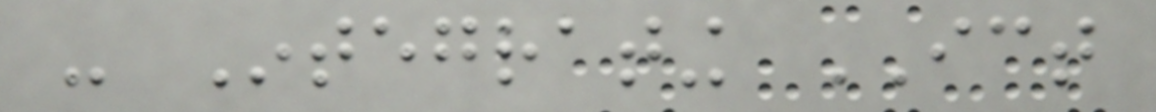- Integrating ICT
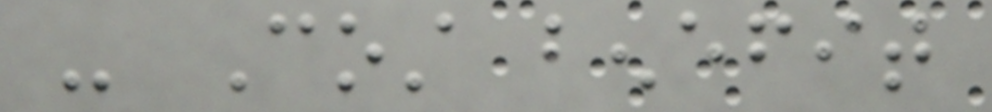- Cost benefit
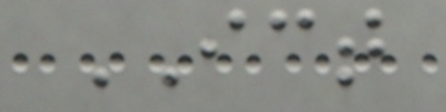ICT
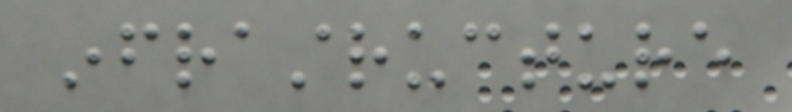infrastructure
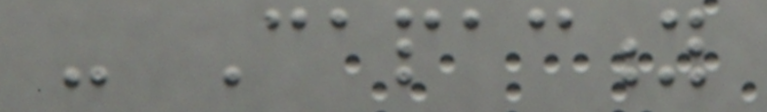- Capacity
